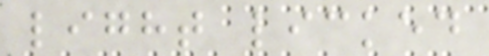light licked
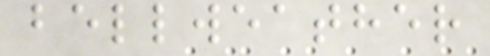bellweather
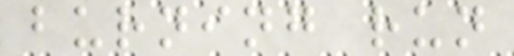burning run
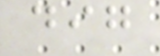dig
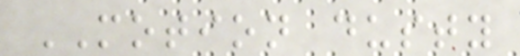MOTION dusty
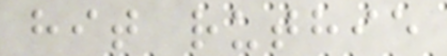hit ruthie
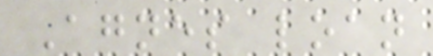Agnes loan
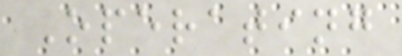Operating
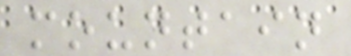mountain
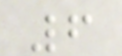6
